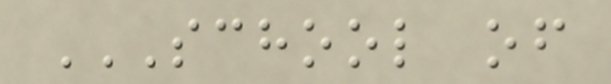SCHOOL OF
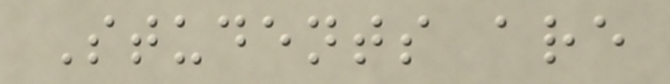Students are
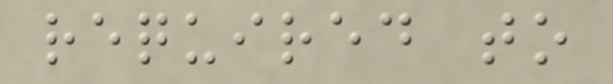required to
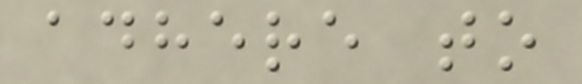adhere to
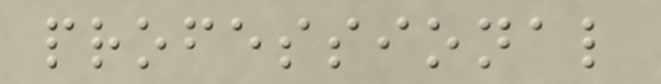professional
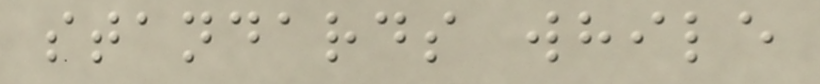standards while
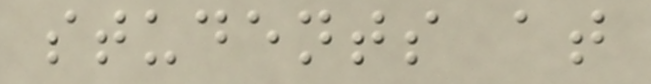students at
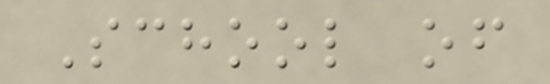School of
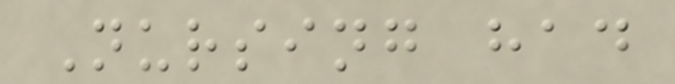Nursing had
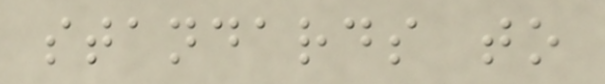standards to
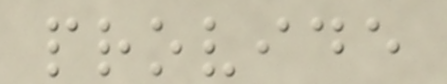provide
